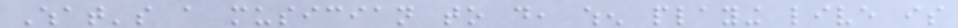What's a musician to do, when playing live is
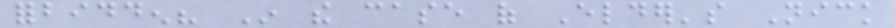forbidden? In the case of Elder's Nick
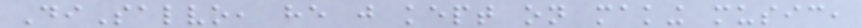DiSalvo, he just kept on making music,
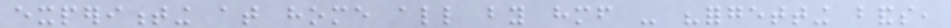experimenting at home all by himself - "forgetting bands,
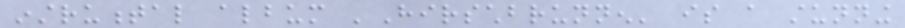instrumental album 'Hirschbrunnen' is a stunning
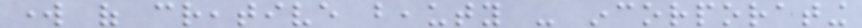work of creative beauty - incorporating
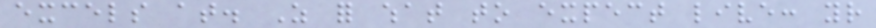excels at. As for what to expect live: your
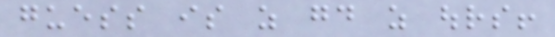guess is as good as ours!
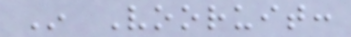In Vooruit:
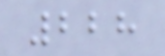228
